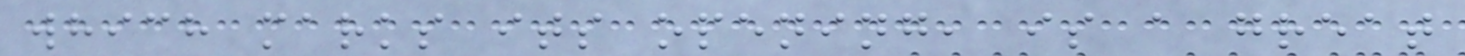which marks its opening, is a great
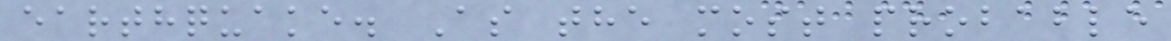earthquake. As the most probable
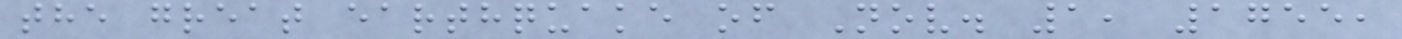the great earthquake of Nov. 1, 1755,
